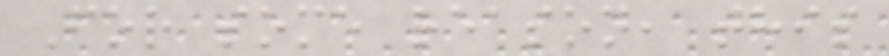For some reason, this
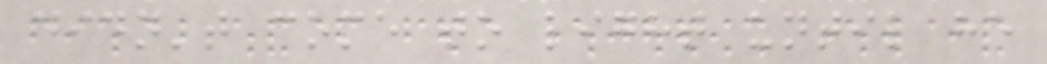didn't come to light until he
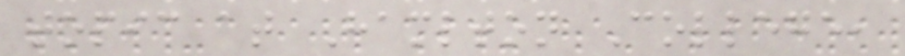topic at Hamlton College,
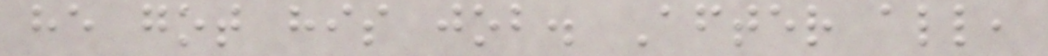he got his job. After all,
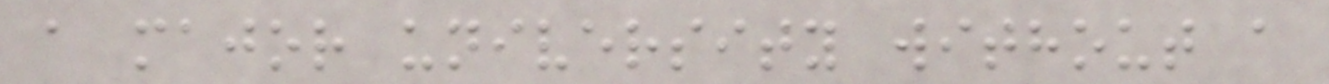a major university without a
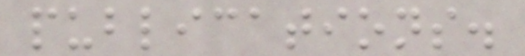publications.
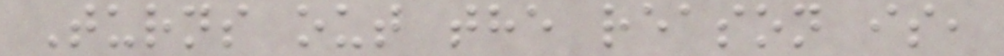Turns out the reason is,
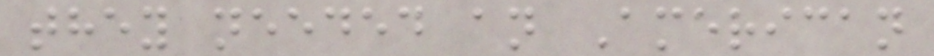they needed an American
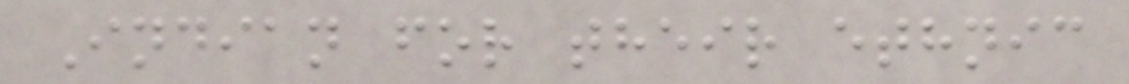Indian for their ethnic
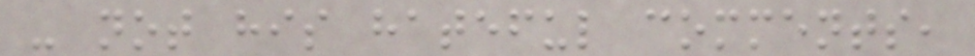- not his hateful comments,
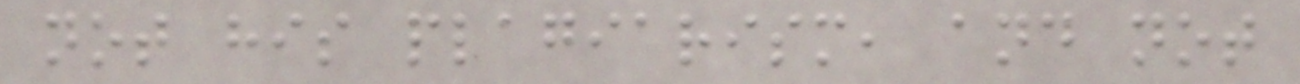not his plagiarism, and not
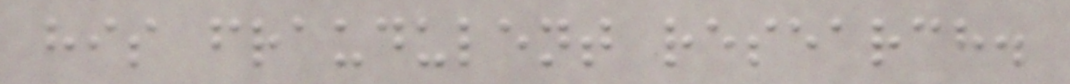his fraudulent research.
